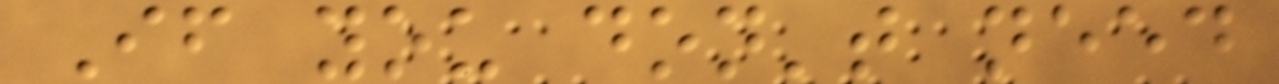If you don't need
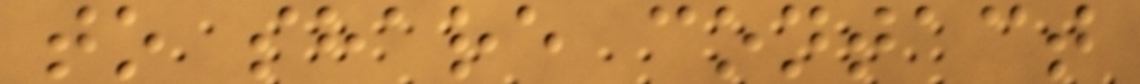to share contact
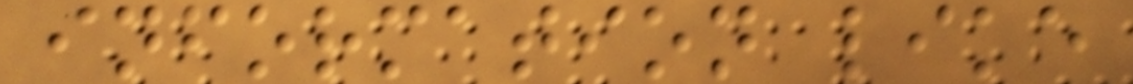information like
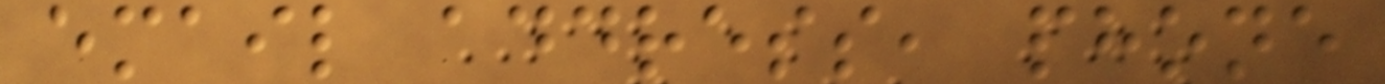email address, phone
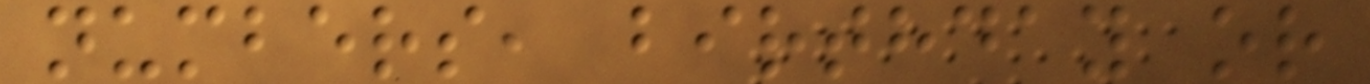numbers, birthday or
